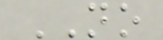NO
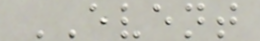EVENT
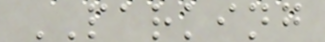PARKING
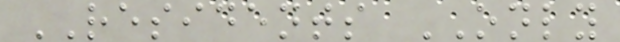RESIDENTS ONLY
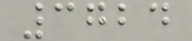3724
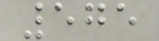575
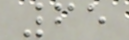65
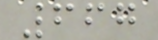667
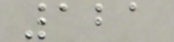121
